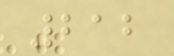212
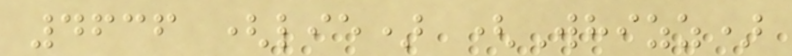4636 (lie) (Whizz)
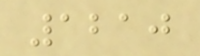1210
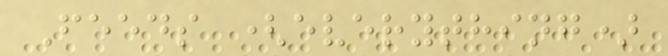Feeds (everything)
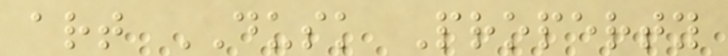art DUSK Property
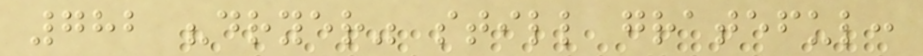782 "dryer" still grateful:
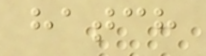hatch
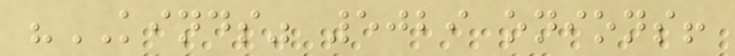"KINDS" 5029 onions!
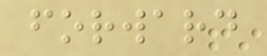forward
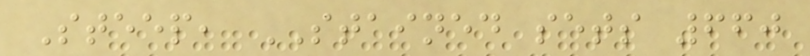Steep, STAINED sets 660
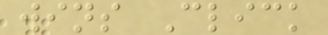wins Click
